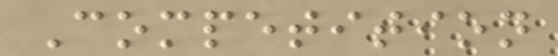Competition
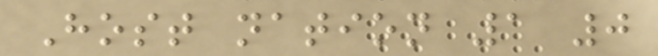Host nation 1 0
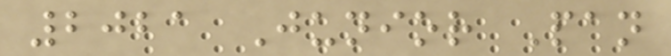2021 Junior Pan
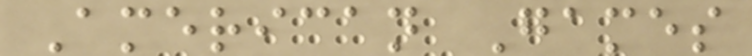American Games
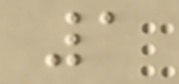1
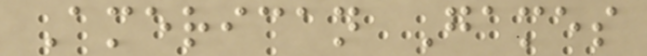American Games
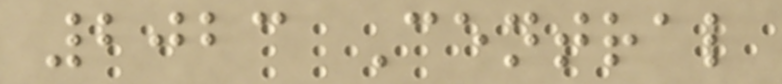2023 Central
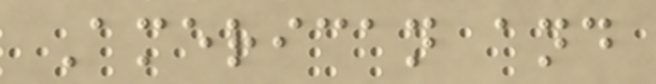American and
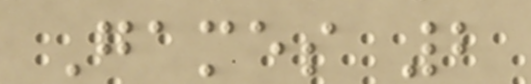Games 2
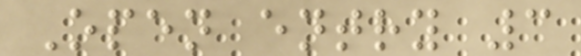Open entry 3
